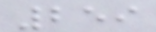259
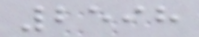2598
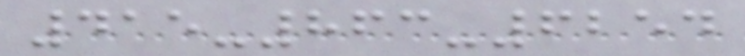415-863-6254
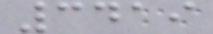3419
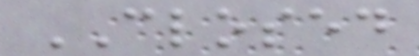CLOSED
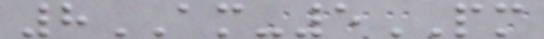8AM-5PM
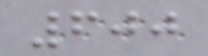600
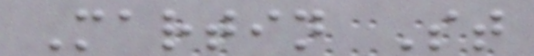Martin St
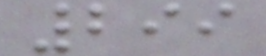299
